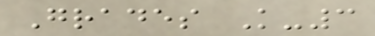Grades K-3
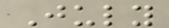July
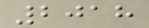2018
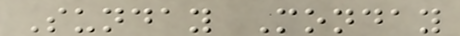Sunday Monday
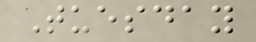Tuesday
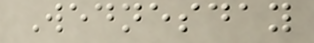Wednesday
